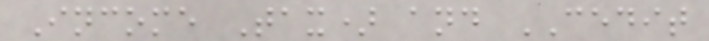Income Tax) and CEDIT
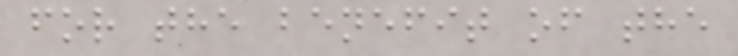for the benefit of the
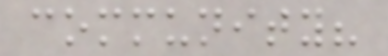community?
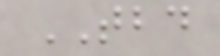TBD
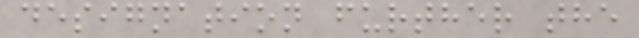designation further the
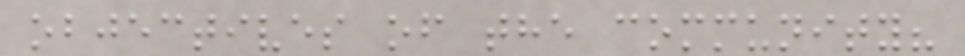objectives of the community?
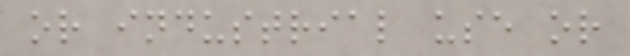or industrial use or
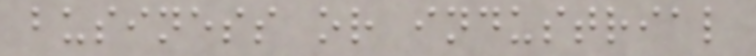business or industrial
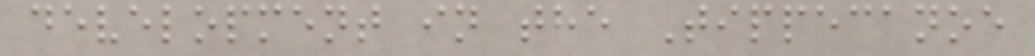development in the Tippecanoe
